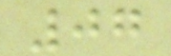07
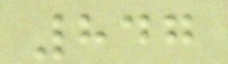847
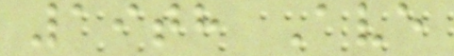19th Ave
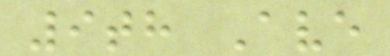9th Ave
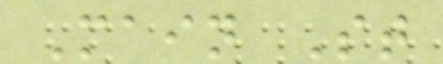Main St
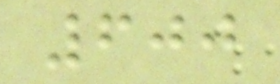600
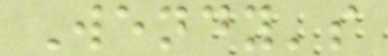Wendy's
